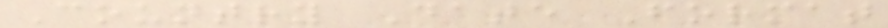Country Date Format
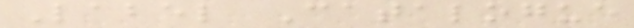Label Catalogue
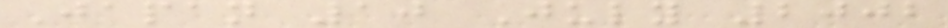Japan 10 July 2002
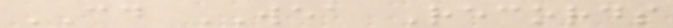CD WEA Records
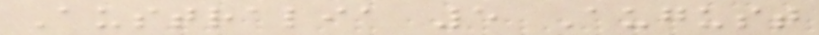Australia 5 August
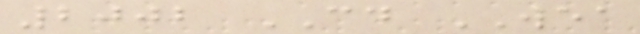2002 CD WEA
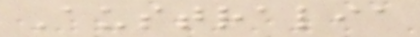Australia
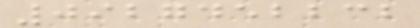0927452232
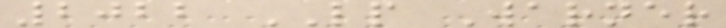2022 LP Warner
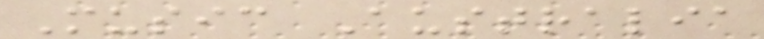Music Australia
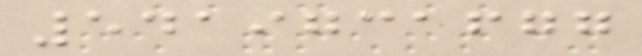5419731677
